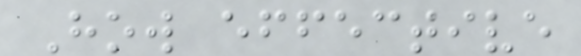How effective
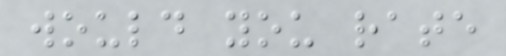would you rate
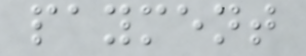payment
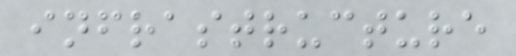infrastructure
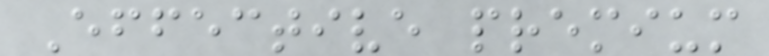Effective premium
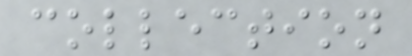collection
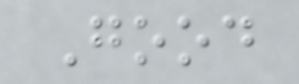Good
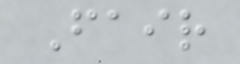Fair
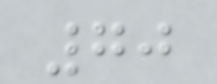70
